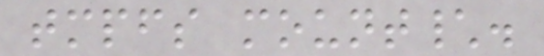tmpfs mount\.
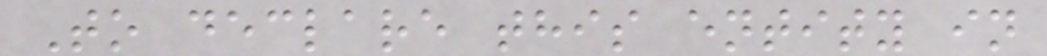To declare this entity in
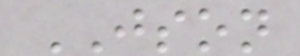JSON
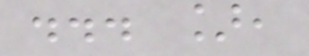... ],
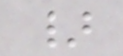}
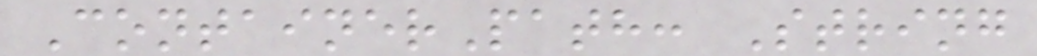ContainerPath: String
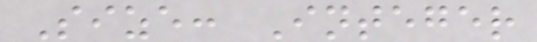Size: Integer
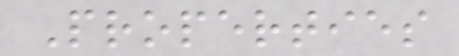Properties
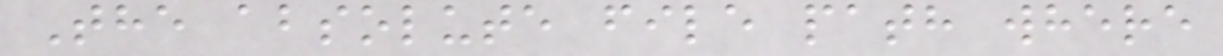The absolute file path where
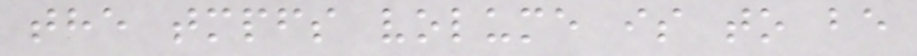the tmpfs volume is to be
